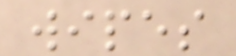wipes
